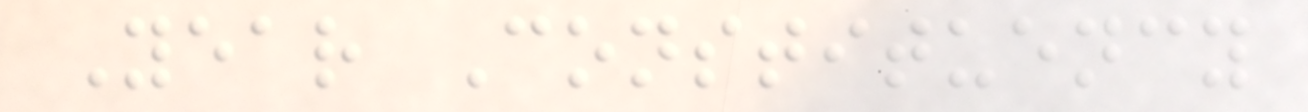Year Constituency
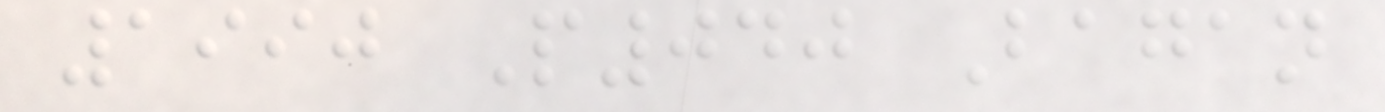1990 P040 Bagan
